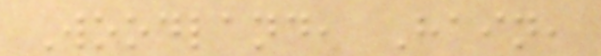Woodland, Hain,
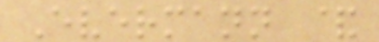Evermann &
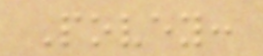Povey:
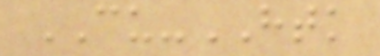CU-HTK
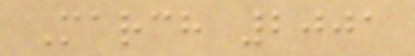March 2001
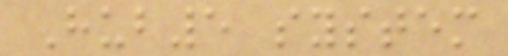Hub5 system
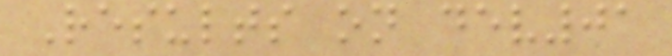Results on dev01
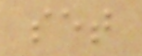set
